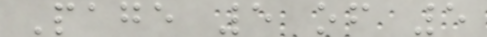Page 5 of 5
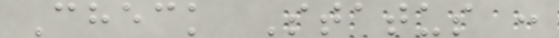Check Status :
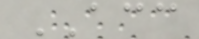ACC
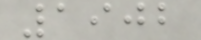1902
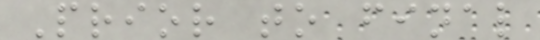Prior to final
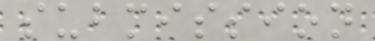submission
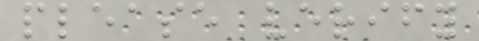please verify
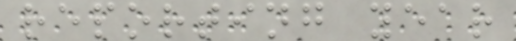reporting year
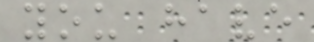you have
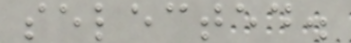selected.
